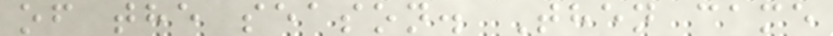of the season. Then came
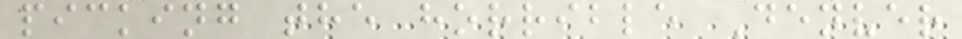picking the horrible Denver
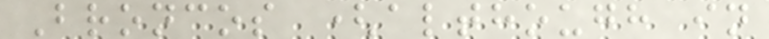Broncos (although in
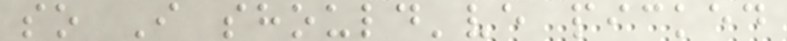so I should've picked
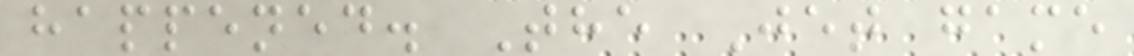happened. The Jet game
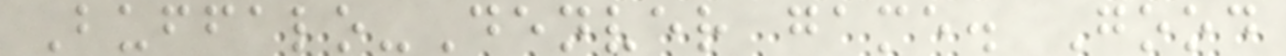Buffalo-Denver game. Good
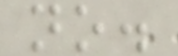no.
